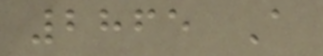2865 A
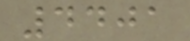4401
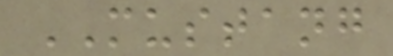MUSTANG
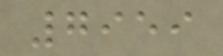7959
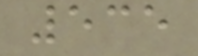535
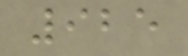925
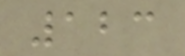123
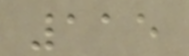115
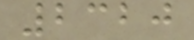2320
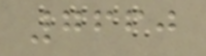7660
